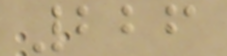226
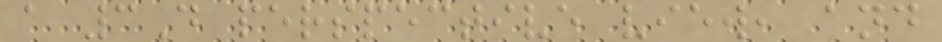a 3D perspective view, and
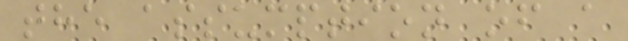the assumption of a
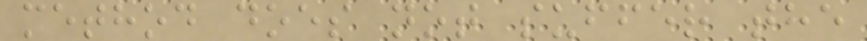method does not suffer the
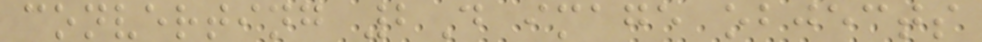converting 2D image objects
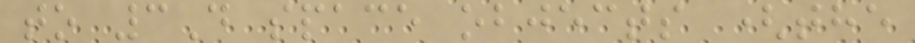to 3D space objects (the
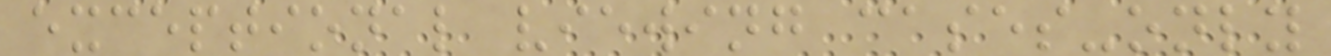exceptional viewing cases-only
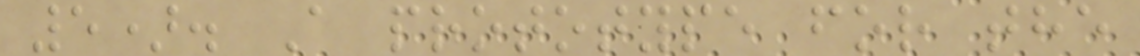5). A prototype for the
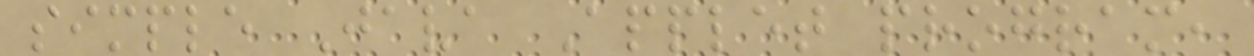simple Java Applet program,
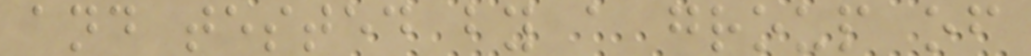and tested by a group of
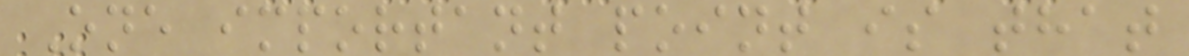One important point is that
